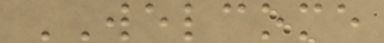WELCOME
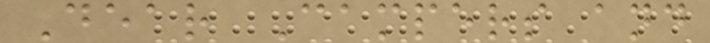Dear Campers and
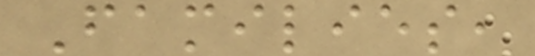Families,
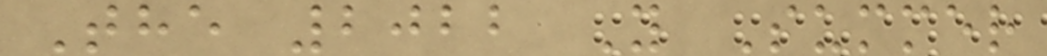The 2022 Y Summer
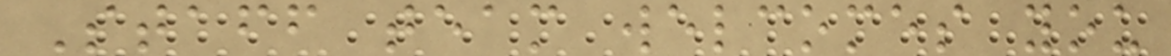Staff team welcomes you
